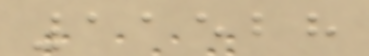11528
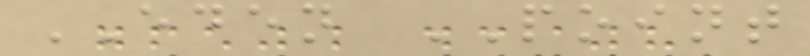EDEN POINT
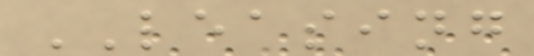LEASING
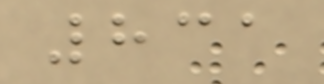831
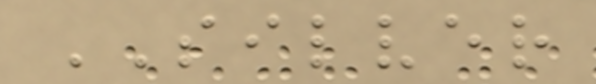SILVER
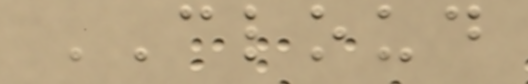CLOUD
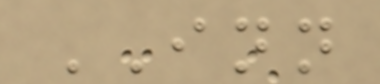INN
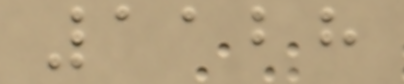1128
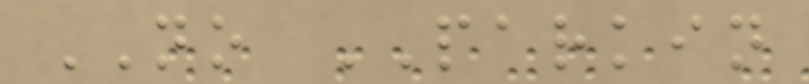NO PARKIN
